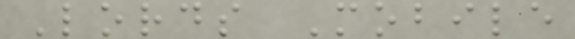Lords Mobile
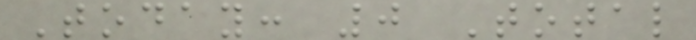Today: 0 Total
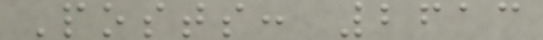Posts: 2613
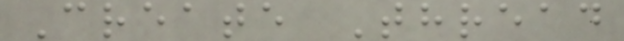Create Thread
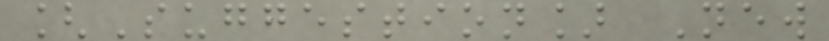[Suggestion] New
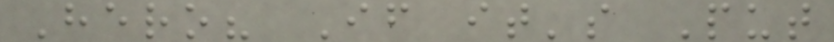Hero? If it's Put
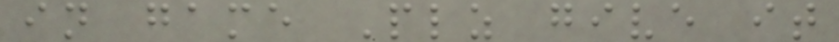in game Plz give it
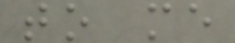to me
